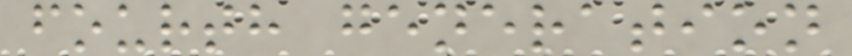fourth generation
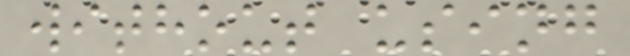without using
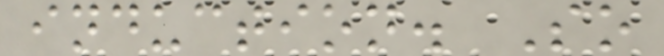induction. So
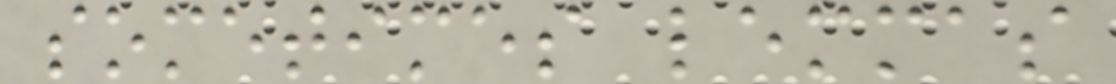sometimes lemmas
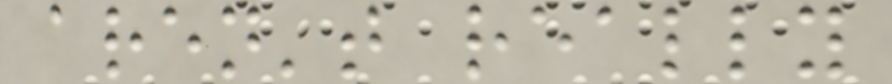aren't really
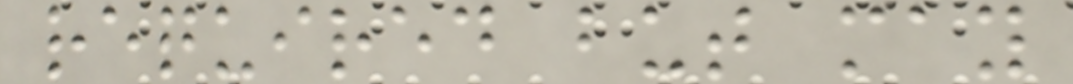required but may
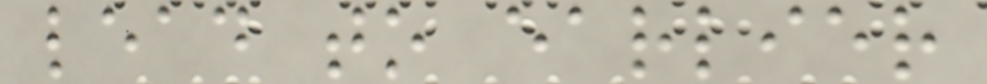lead to earlier
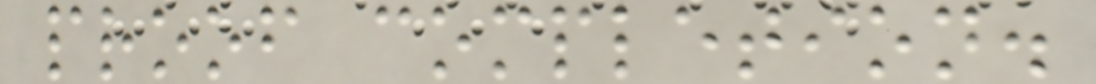proof completion.
